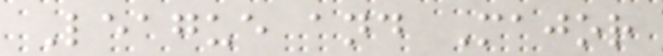League and Major
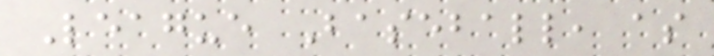League Baseball, as
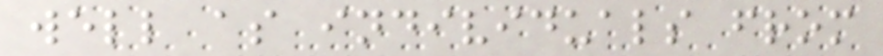well as individuals from
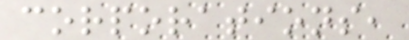corporations,
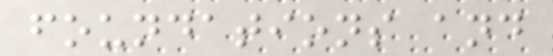foundations and
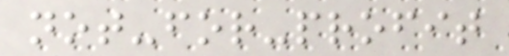not-for-profit
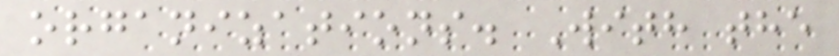organizations. With the
